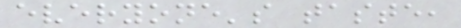everyone's taste,
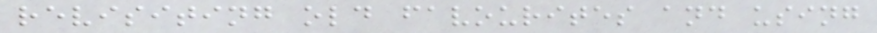revisiting old favourites and using
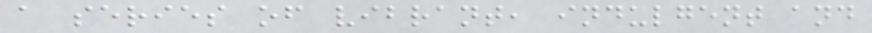a series of vibrant, indulgent and
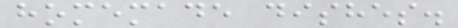homemade dishes.
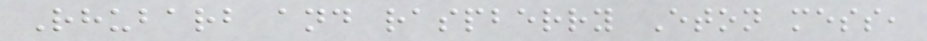Rhubarb and raspberry Eton mess,
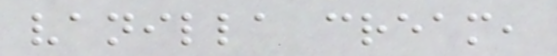vanilla cream,
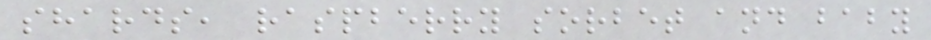shards, raspberry sorbet and baby
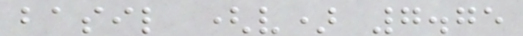basil (v) 7.75
